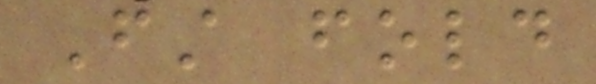First fold
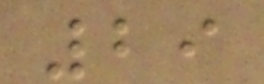29
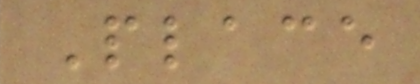Place
